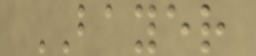BAYER
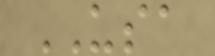USA
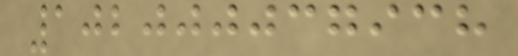102000037938
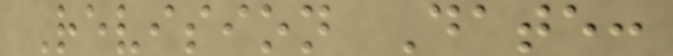Revision Date:
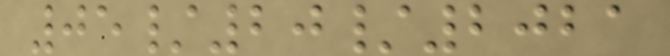05/20/2021
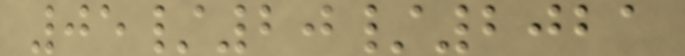05/20/2021
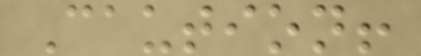Caution!
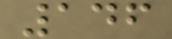146
